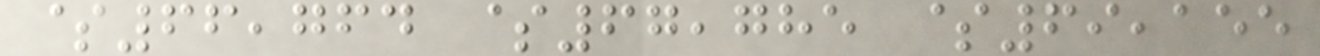$66,764 $67,785 $69,155
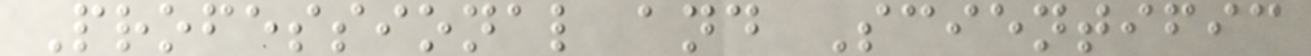Professional and Scientific
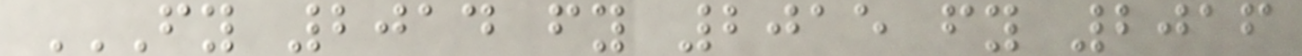FY 2014 FY 2015 FY 2016
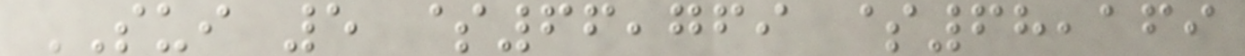SUI 5 $66,769 $68,169
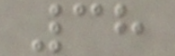38
